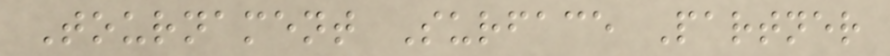Tournament Surface Partner
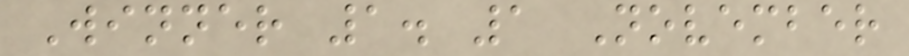Winner 1. 1 November
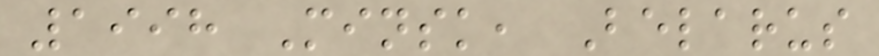1998 Minsk, Belarus
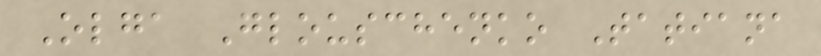Olga Glouschenko Tatiana
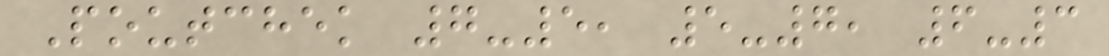Poutchek 7-5, 5-7, 6-3
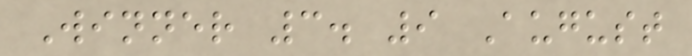Winner 3. 9 August
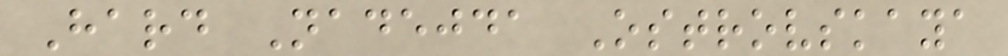Hard Nadejda Ostrovskaya
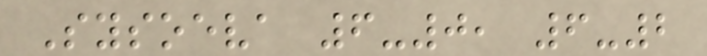Sysoeva 6-0, 6-2
